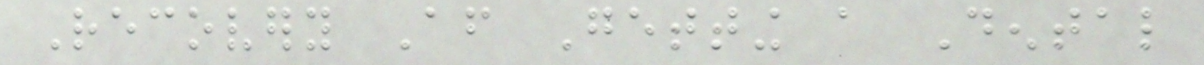Recovery After Getting a Dental
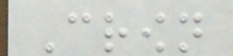Crown
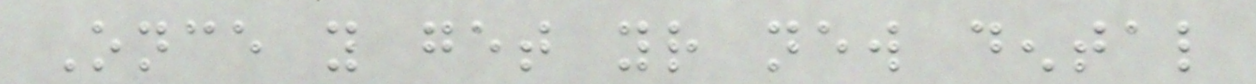Once you get your new dental
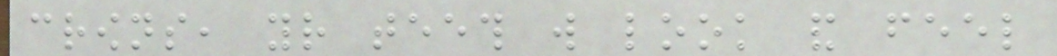crowns, your teeth will look and feel
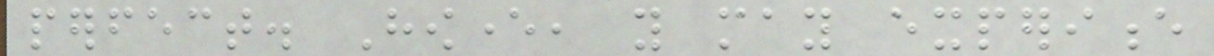perfect. However, you may experience
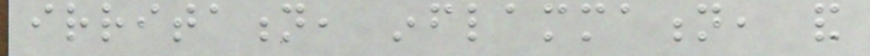irritation, inflammation, and
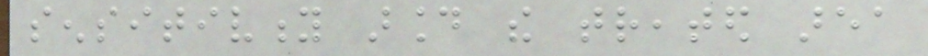sensitivity around the treated area
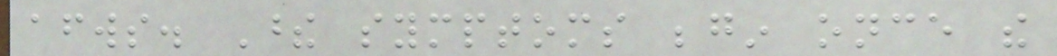afterwards. These symptoms begin once the
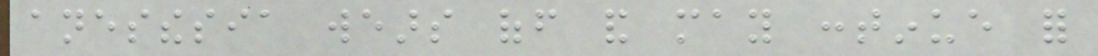anesthesia wears off and may continue for
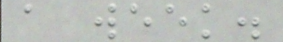a week.
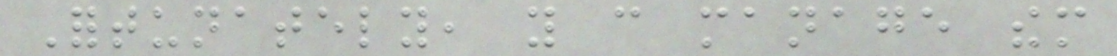Fortunately, you can manage them
